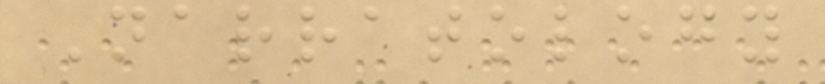Narratology
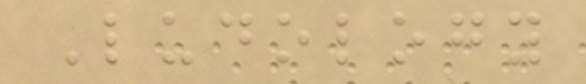Ludology
